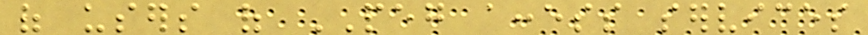of users of PEG access services
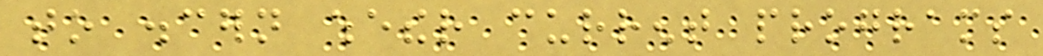to discern whether current programs
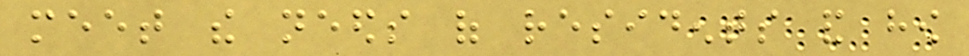meet the needs of residents and how
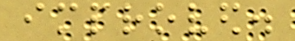improved.
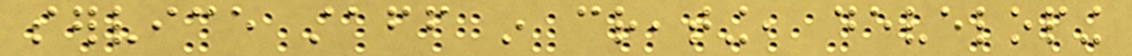service staff in creating, developing
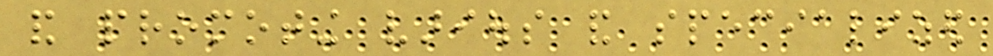and promoting various and specialized
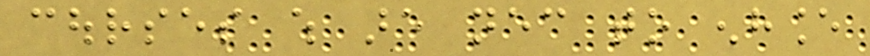courses which are necessary to enhance
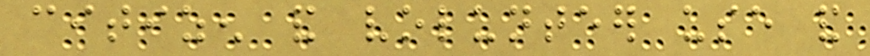citizen and volunteer use and
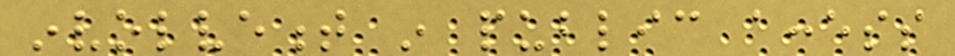involvement in public access
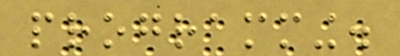programming.
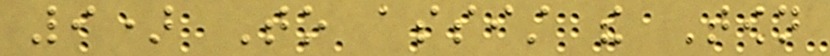9) To assist the Town
